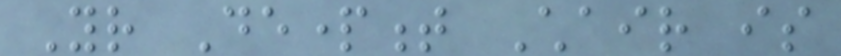Your Department Chair is
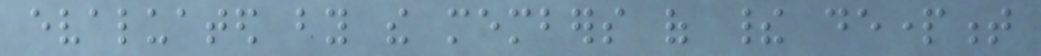evaluated by the members of their department
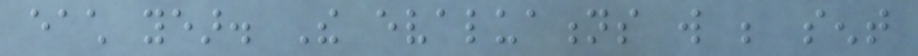each year. The evaluations will be sent
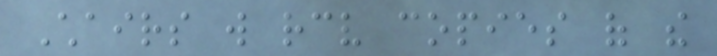Chairs will receive copies of the
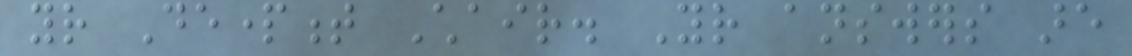your Department Chair. Your answers are
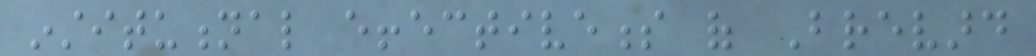institutional effectiveness of Brevard
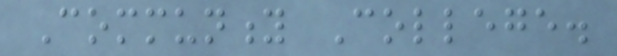Community College.
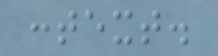context.
